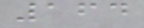164
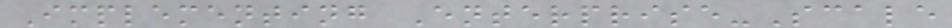Implementing Enterprise-Scale
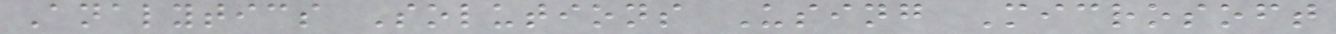Analytics Solutions Using Microsoft
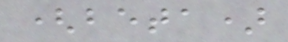(beta)
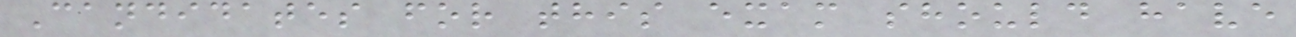Candidates for this exam should have
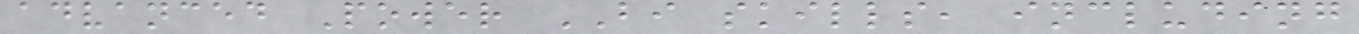advanced Power BI skills, including
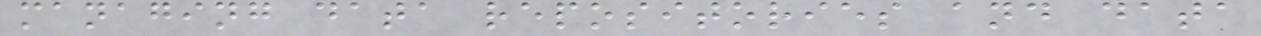managing data repositories and data
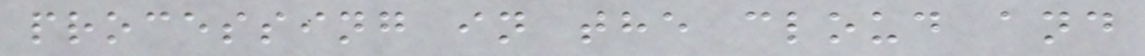processing in the cloud and
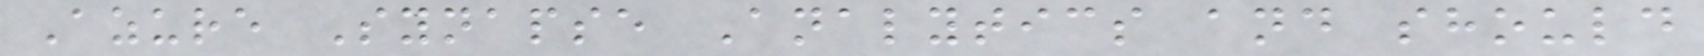Azure Synapse Analytics and should
